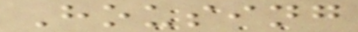Housing
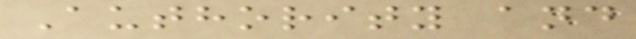Authority and
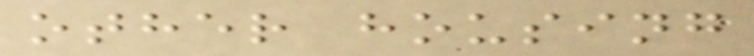other housing
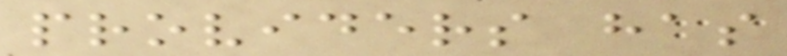providers has
